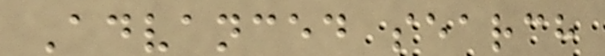Advanced search
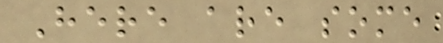Here are some
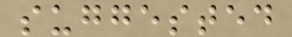suggested
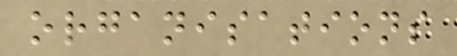organisations
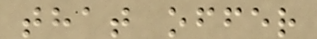that offer
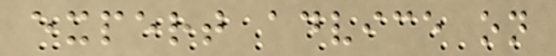expert advice on
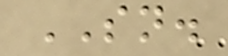SN.
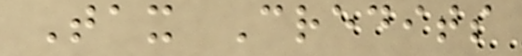Tax Credits
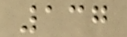137
